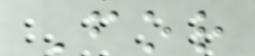For
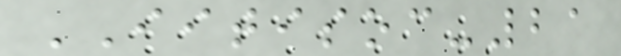IITISOC-21
